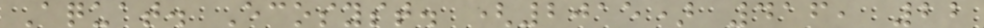Aquat. Ecosyst. (2015) 416, 22
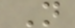N
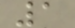1
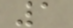1
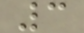3
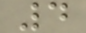4
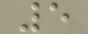5
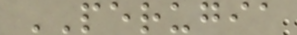PERUGIA
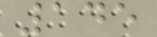145
